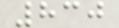830
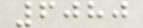6080
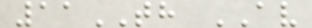11TH AV
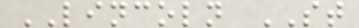LINCOLN ST
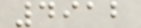4912
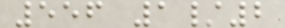556 1/2
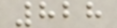828
